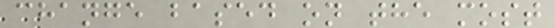change based on the most
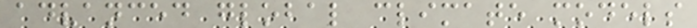advanced global climate models
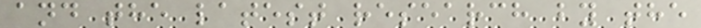and the latest research by the
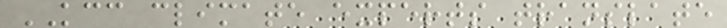KCC climate experts translate
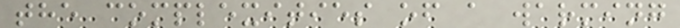the complexities of a warming
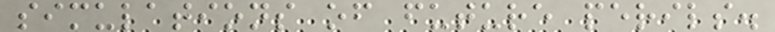simulations of future perils.
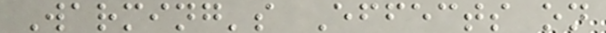Warming's Effects on
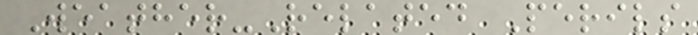Weather-Related Perils
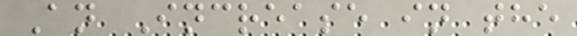An Increase in the
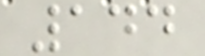144
